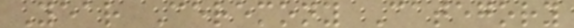Year Ceremony Category
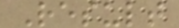Result
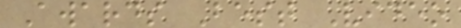Awards Best Video
